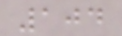104
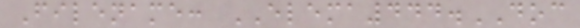Filename: ELEMA444.DOC
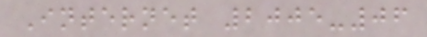Internet 2005-06
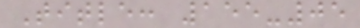Title: 155-05
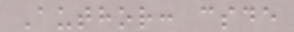Author: csde
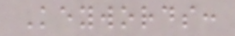Keywords:
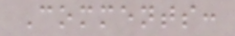Comments:
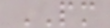PM
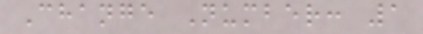Change Number: 1
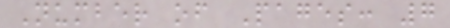Number of Pages: 7
